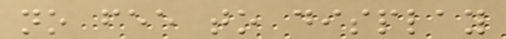no fee to display
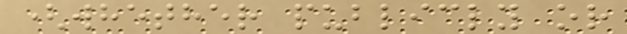(whether publicly or
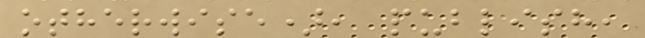otherwise), publish,
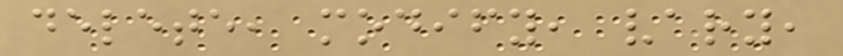delete, modify, vary,
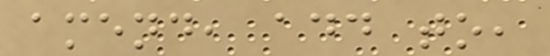amend, add to,
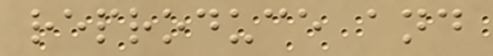reproduce and
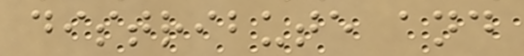distribute and
